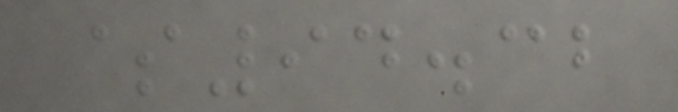$94.32
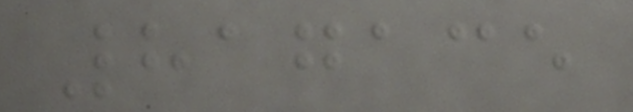817135
